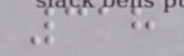318
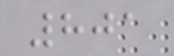801
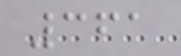361
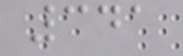341
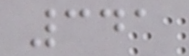341
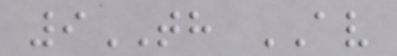9TH AV
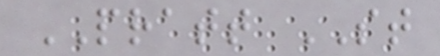PRATT ST
